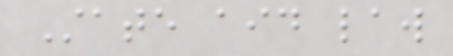State aid law
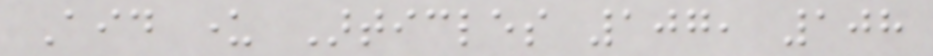Aid under Articles 107, 108
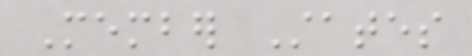Member States
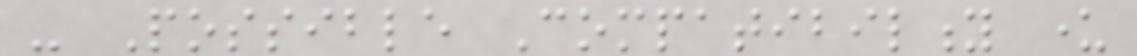- Possible Compatibility under
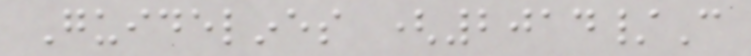Guidelines (2014/C
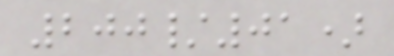200/01)
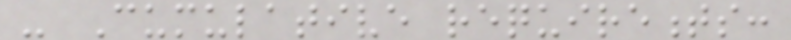- Cumulative requirements:
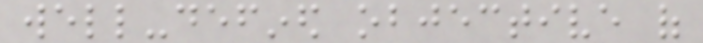well-defined objective of
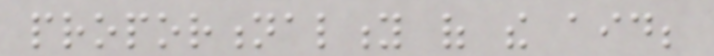proportionality of the aid;
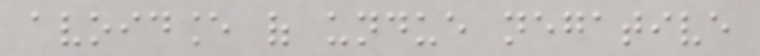avoidance of undue negative
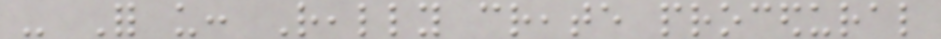- For us: Really create procedural
